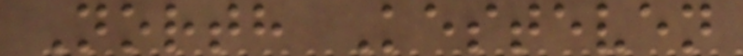North Kesteven
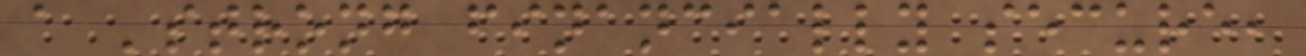a 'strong financially secure,
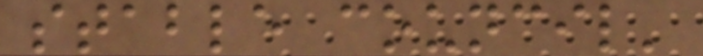stable council'
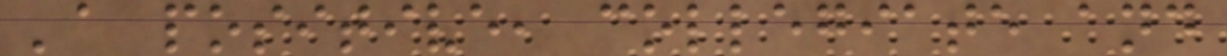'a positive, collegiate and
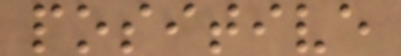positive
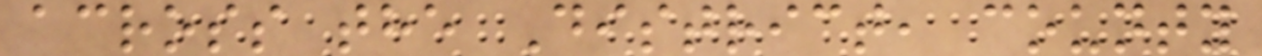across the District, county
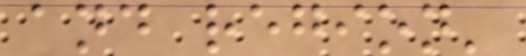and region'
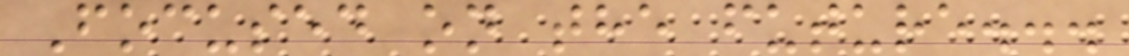Focused on the future...
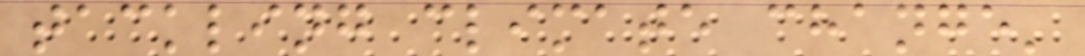tackling climate change'
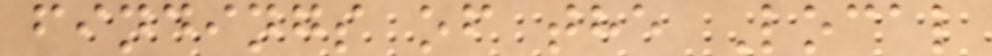findings of the Local
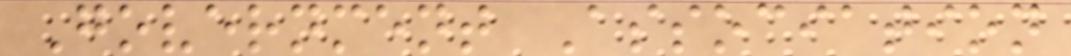Government Association
